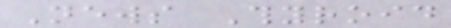News Thyroid
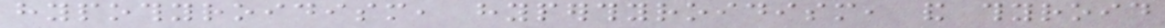hypothyroidism, hyperthyroidism, and thyroid
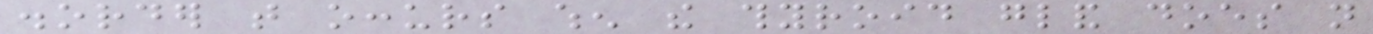disorder that occurs when the thyroid gland does not
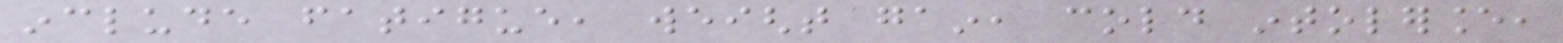include fatigue, weight gain, cold intolerance,
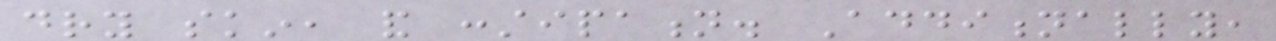dry skin, and constipation. Additionally,
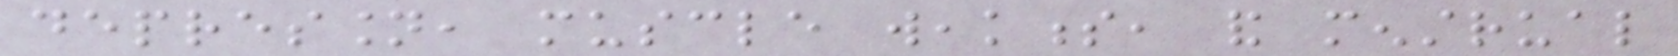depression, muscle weakness, and menstrual
